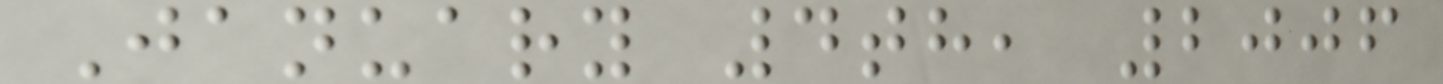January 4th, 2006
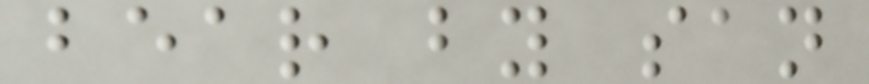bear by san
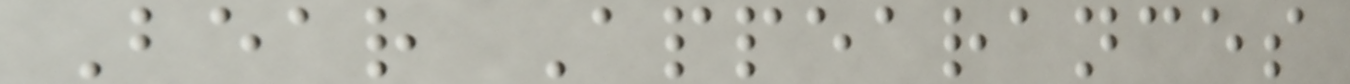Bear Appearances
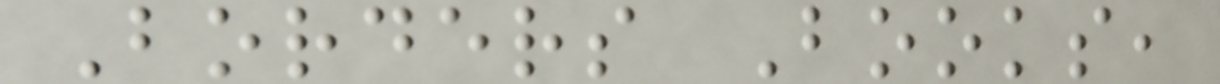Borders Books,
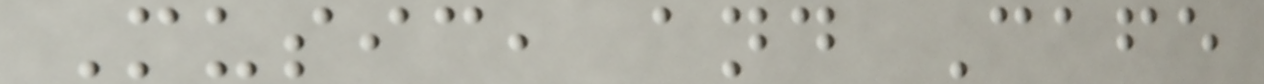Music, and Cafe
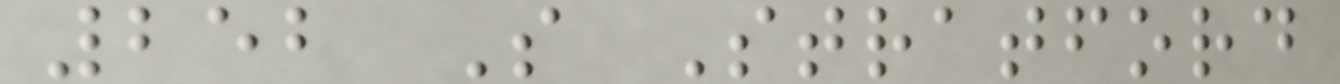252 S Stratford
